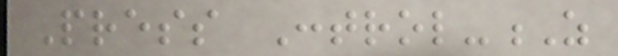Press Control-Z
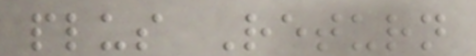plus Return
